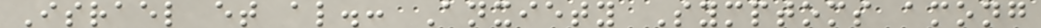Israel et al.: Anxiety Symptoms among
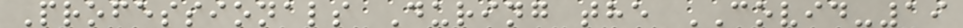Professionals During the COVID-19
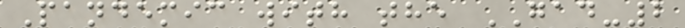Pandemic with the GAD-2
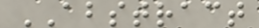ABSTRACT
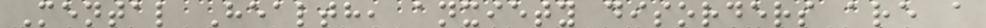Mental Health, anxiety disorders are a
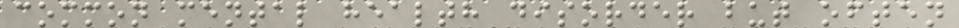common mental health disorder but often
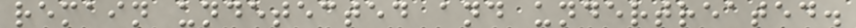remain undetected and undertreated.
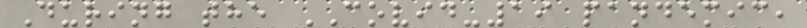During the COVID-19 pandemic,
